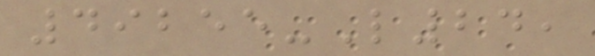49255-L24,
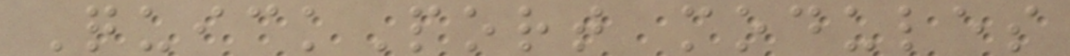QuickPort modules
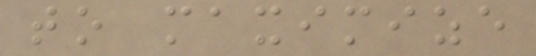to maximize
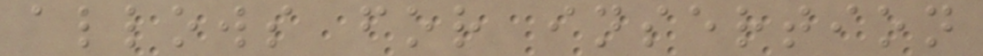allows for insertion
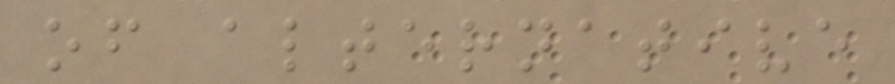of alternative
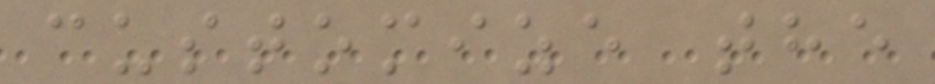customize the
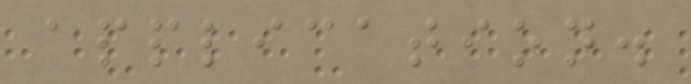application.
